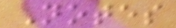Notes
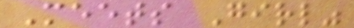Meets Girl"
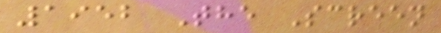1952 The Screen
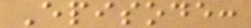Episode:
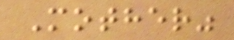Mother"
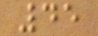45
